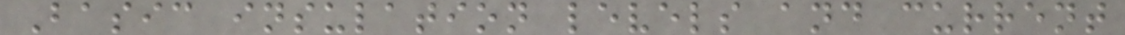Basic insulation levels and current
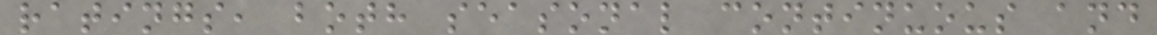ratings, both seasonal continuous and
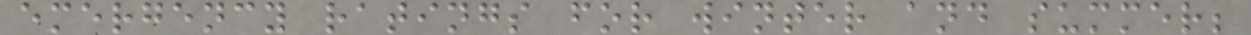emergency ratings for winter and summer;
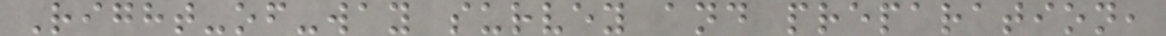Right-of-way survey and preparation,
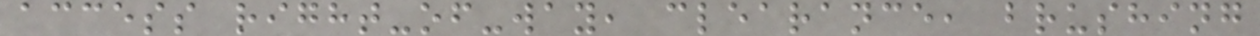access right-of-way, clearance, brushing
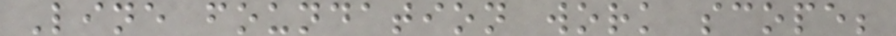Line foundation work scope;
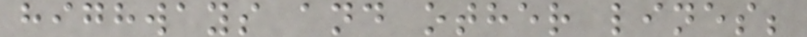highways and other lines;
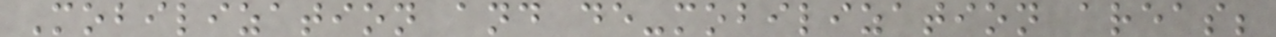Mobilization and de-mobilization areas;
